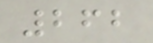262
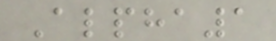Alpha1
